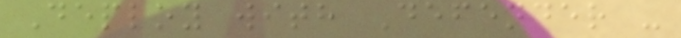Deploy with Defender -
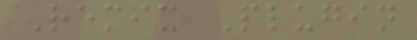Remix Plugin
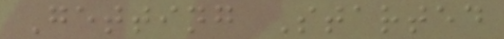Getting Started
